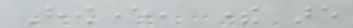However, there are
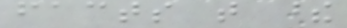facts that these
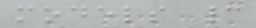models cannot
